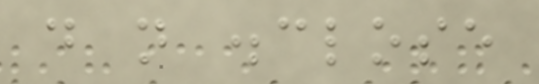do not disclose
